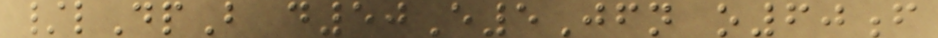/lDpB d50E5Jfn o60f
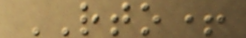RTO+
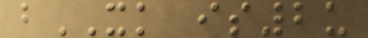bXK is2u
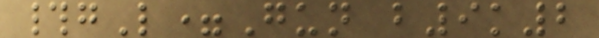#gL=Gun b9k2
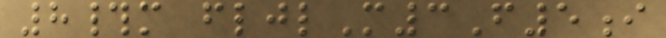8#m fljlM3F5i
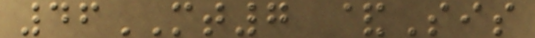46MT7 &Sis
